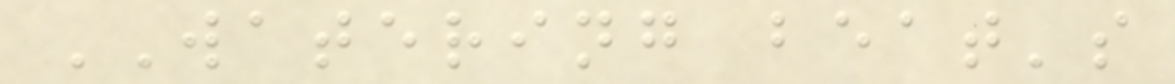WATERING beat's
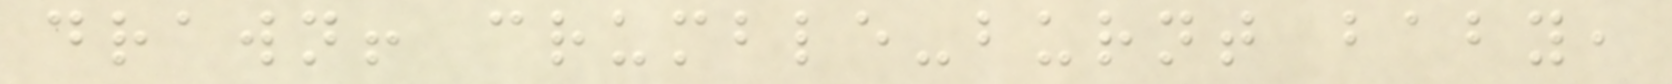drawn! crumble-burnt baby,
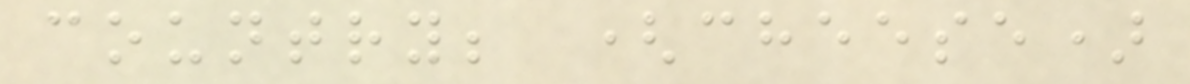country; (cheese)
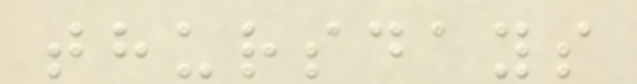thursdays
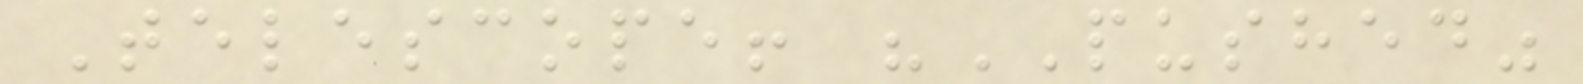Telescope! "PUSHED"
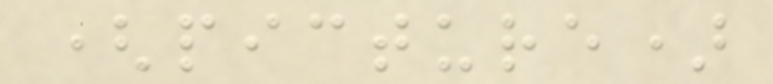(picture)
